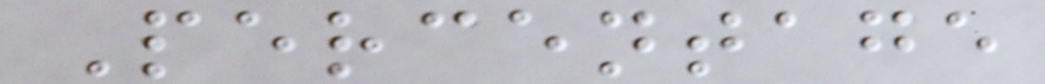Percentage
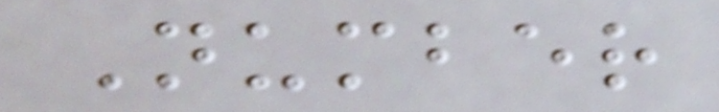Number
